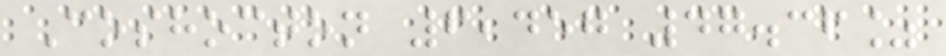Coshocton 6,457 47.36%
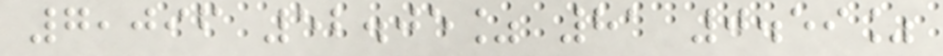7,096 52.05% 81 0.59%
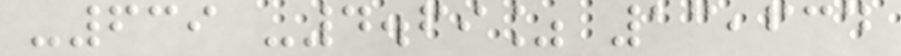-639 -4.69% 13,634
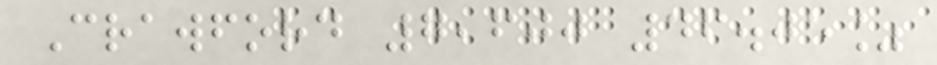Crawford 7,600 46.05%
